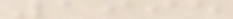1995
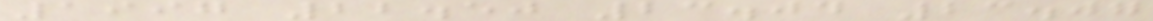1997 22.50 23.04 23.07
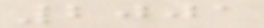2001
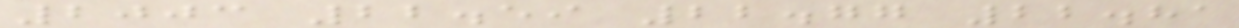2003 22.59 22.77 22.81
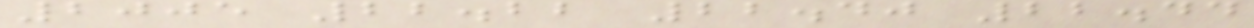2005 22.22 22.40 22.44
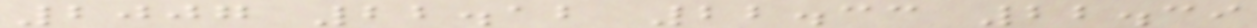2007 22.12 22.33 22.39
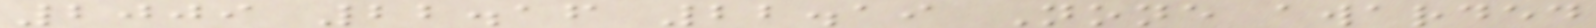2009 22.16 22.19 None awarded
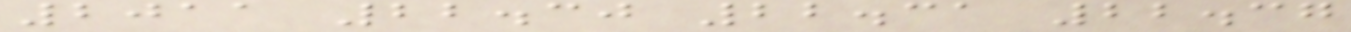2011 22.30 22.31 22.37
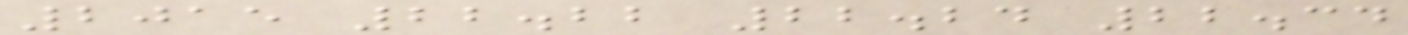2015 22.22 22.24 22.34
